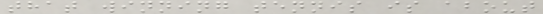that winning tennis is about
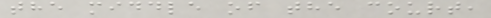the middle of the court,
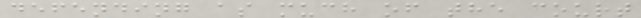defending as much of the court
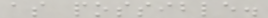as possible.
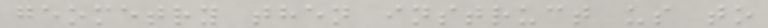geometry then instruct us to
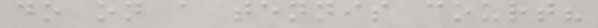do on a tennis court?
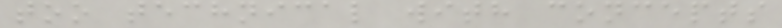too technical with concepts
